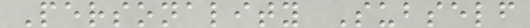Personality Subself
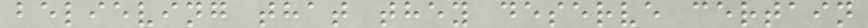believing that they deserve certain
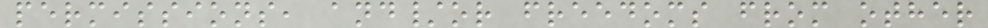permissions, and/or freedoms from other
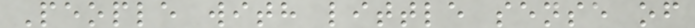People with little sense of
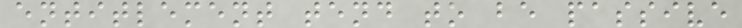entitlement tend to be passive
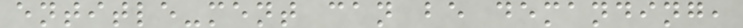entitle-ment can be demanding,
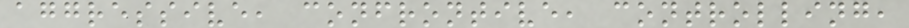aggressive, confrontive, controlling,
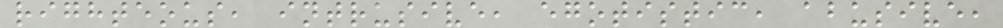righteous, intrusive, egotistic, abusive,
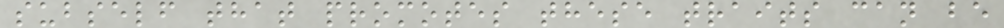subself that promotes these traits can be
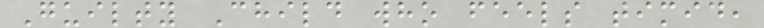Guilty Child who feels timid,
